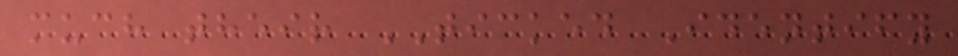much their TICKED Identify
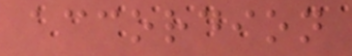accordion
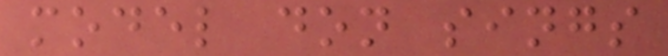model don sings
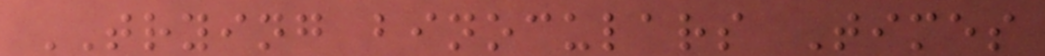TRYING binoculars Times
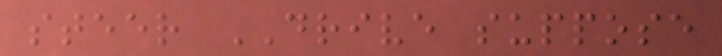steer DRIVE suppose
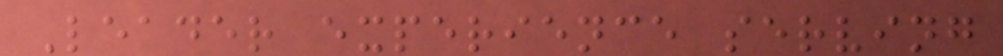Leader experience serving
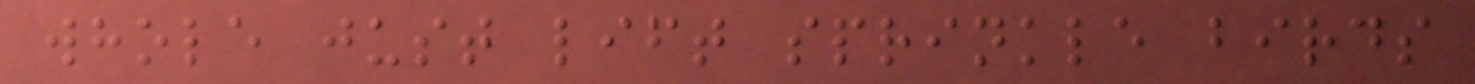whole just lift sprinkle birds
